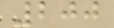200
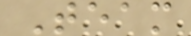Team
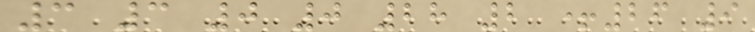3 3 0 0 28 2 +26 9
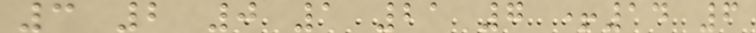3 2 0 1 21 7 +14 6
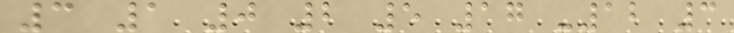3 1 0 2 5 17 -12 3
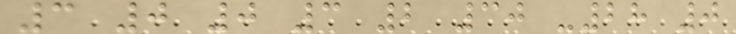3 0 0 3 2 30 -28 0
